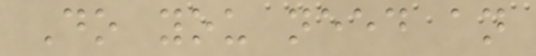Do you need an
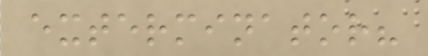exterminator?
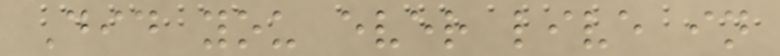Did you ever live in
